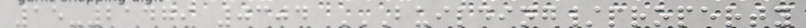15-21479 0304 BUILDING/PROPERTY
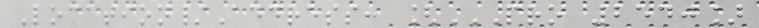Location/Address: [PRO 2540]
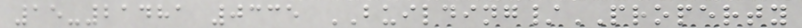15-21481 0335 BUILDING/PROPERTY
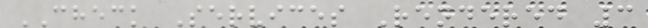CHECK Services Rendered 3
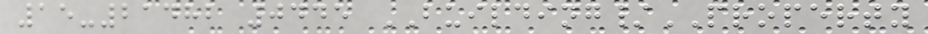15-21482 0445 BUILDING/PROPERTY
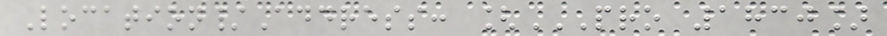Location/Address: [PRO 1830]
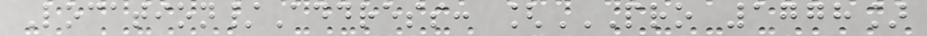Location/Address: [PRO 1778]
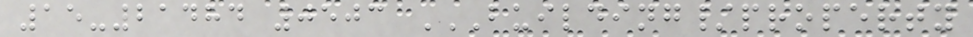15-21484 0503 BUILDING/PROPERTY
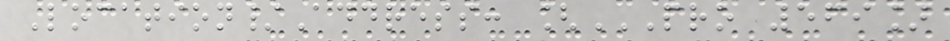Location/Address: [PRO 569]
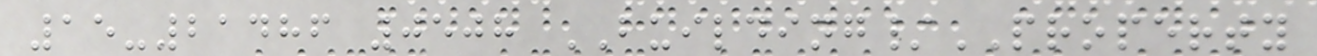15-21486 0508 BUILDING/PROPERTY
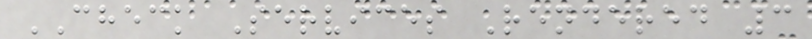CHECK Services Rendered 3
